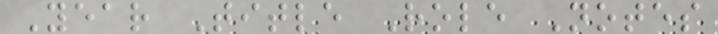Year Title Role Notes
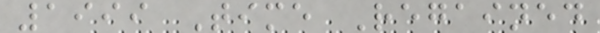1999 Time Regained
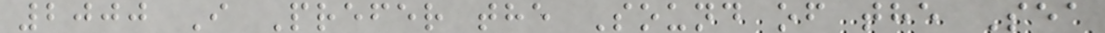2000 I Prefer the Sound of the Sea
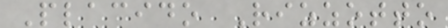Placido Rizzotto
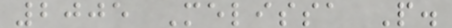2005 Melissa P.
